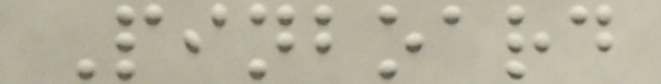Pinboard
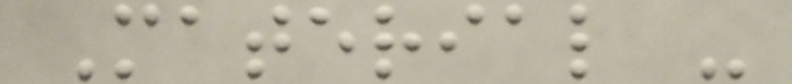Material -
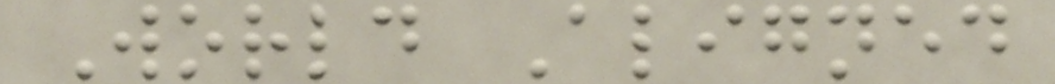World Aligned
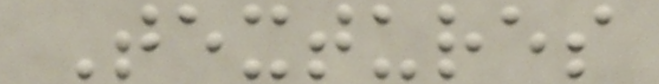Textures
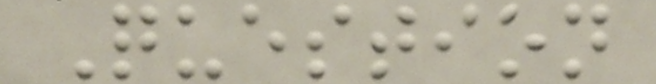Question
